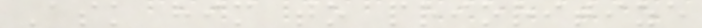Ask him to prioritize
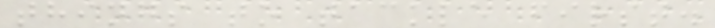things to tackle first.
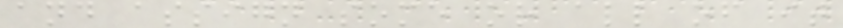and assign some or all of it
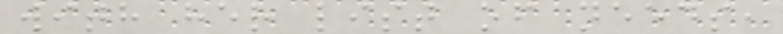with her list of needs,
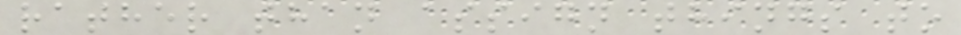rather than assign things to
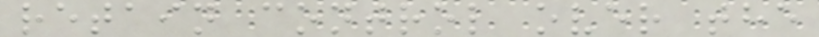retain control over the
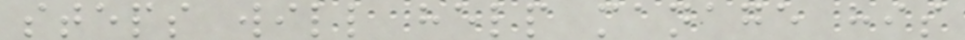steps will help manage his
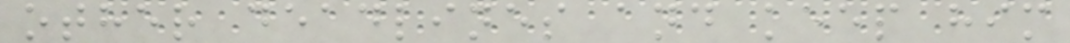other deadlines and keep him
